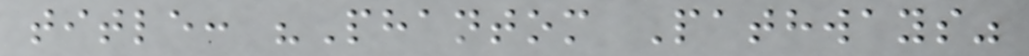title: "Phantom Pathways"
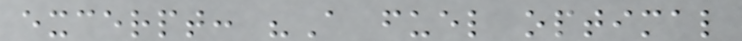excerpt: "A fuel optimal
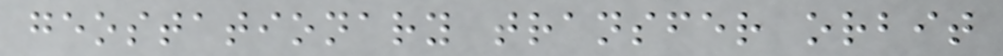geostationary transfer orbit
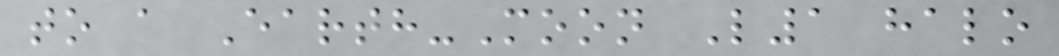to a Earth-Moon L1 halo
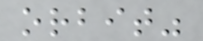orbit"
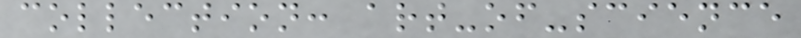collection: art-of-science
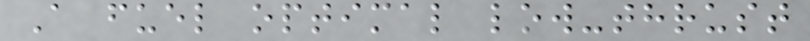A fuel optimal low-thrust
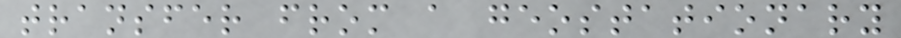transfer from a geostationary
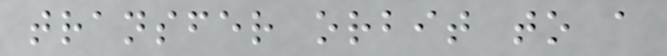transfer orbit to a
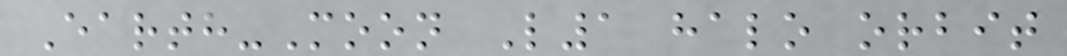Earth-Moon L1 halo orbit
